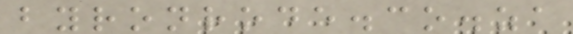byronrode.co.za
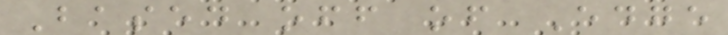Based off of Edge
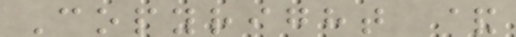Copyright &
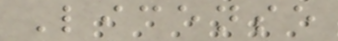License
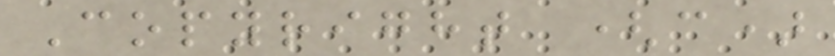Copyright (c)
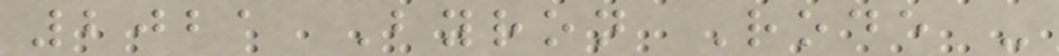2021 Byron Rode -
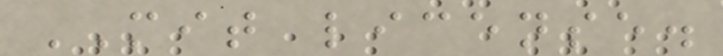MIT license.
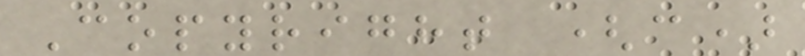Copyright (c)
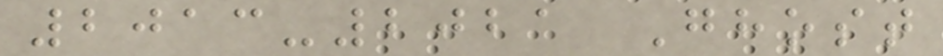2013-2021 Ghost
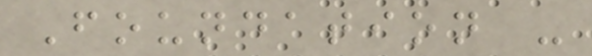Foundation -
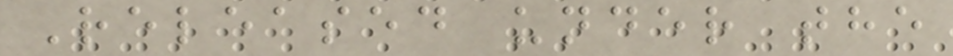Released under the
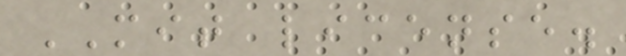MIT license.
